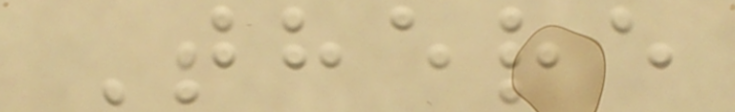There
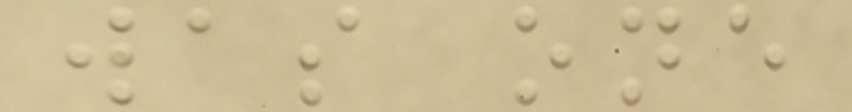was one
